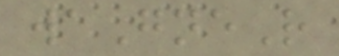waGneR
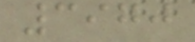3970
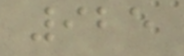925
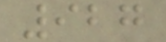927
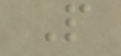P
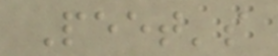Peet's
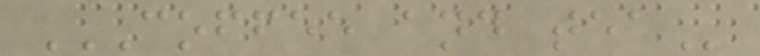COFFEE AND TEA
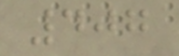407
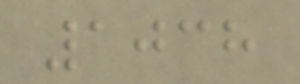1038
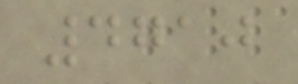4710
